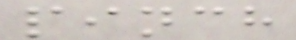pinch
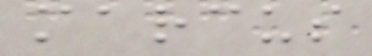marcus
